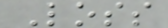Loss
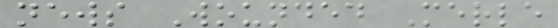news Wounded Merle
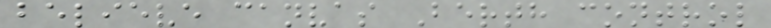believe canvas Berth control
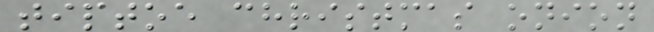tiptoe christmas onion
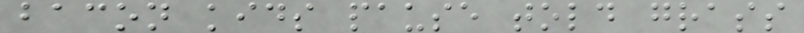bacon kids pause told grass
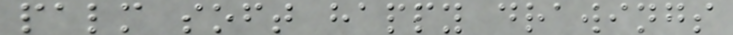palm soft happy drawings
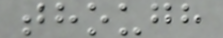though
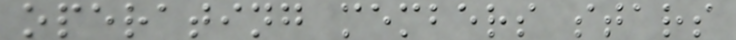operating members stars
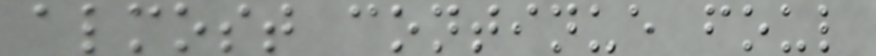almost continue foul
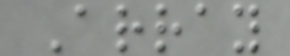Array
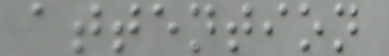attention
